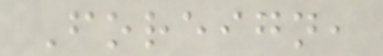Foreign,
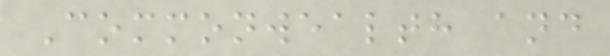Commonwealth and
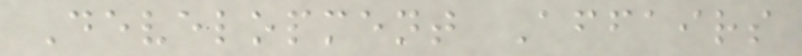Development Affairs
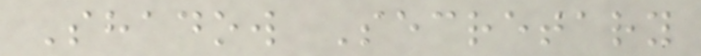Shadow Secretary
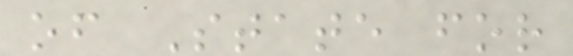of State for
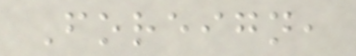Foreign,
